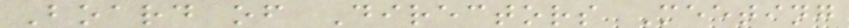Board of Directors Meeting
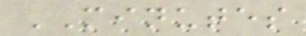MINUTES
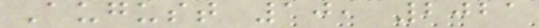August 10, 2021
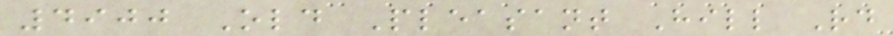4900 Old Pleasant Hill Rd
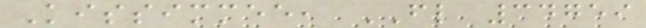Kissimmee, FL 34759
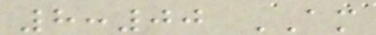8:00 AM
